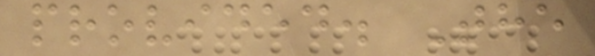provided. The
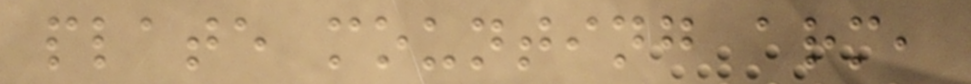plate mounting arm,
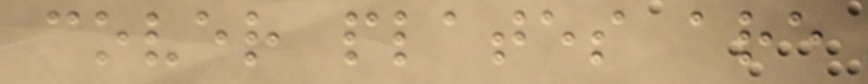cover plates are
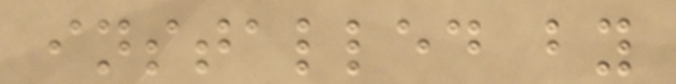installed by
